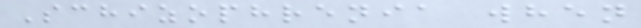Schizophrenia when
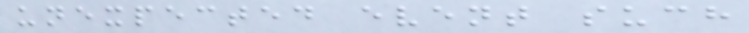unexpected event such
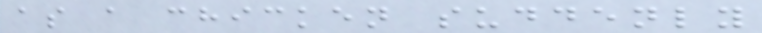as a chicken suddenly
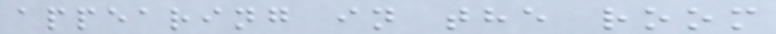appearing in the room
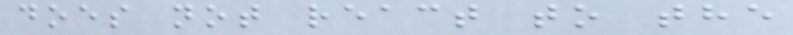does not react to the
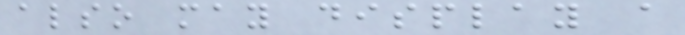also may display a
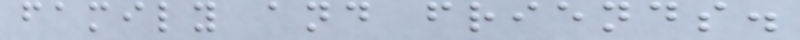family and friends.
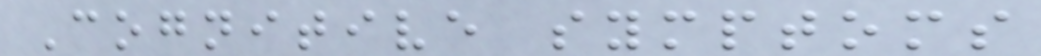Cognitive symptoms
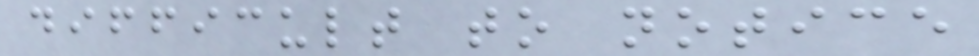difficult to notice
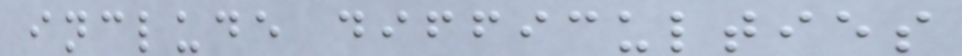include difficulties
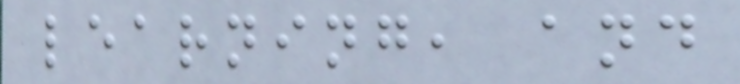learning, and
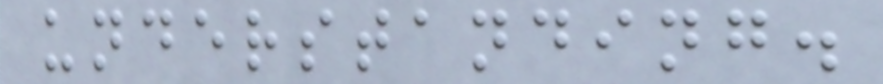understanding.
